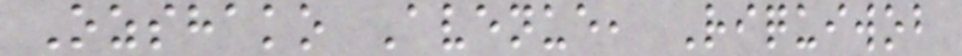Ozshako Avenue, Riquiwob
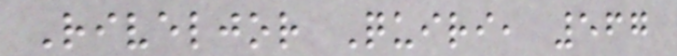Riveljor Quiri, 567
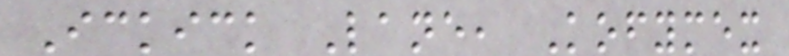Ickick Lane, Kofymex
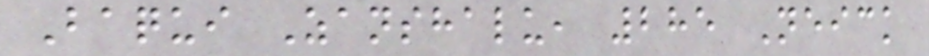Baqui Zanshalu, 285 Neick
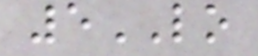5LO
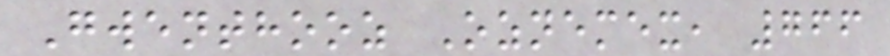Gwenthooz Oznemex, 766
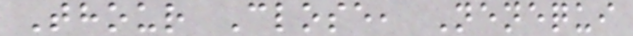Thour Close, Nenequi
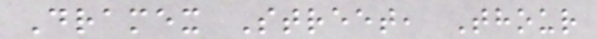Dramex Street, Thour
